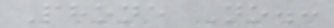Phone No.:
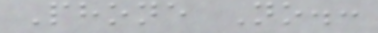Phone No.:
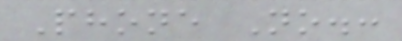Phone No.:
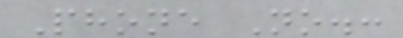Phone No.:
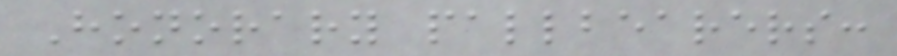Honorary pallbearers:
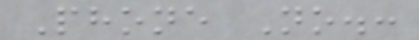Phone No.:
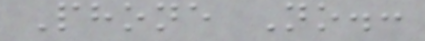Phone No.:
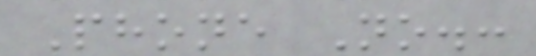Phone No.:
